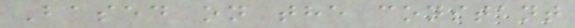Based on the constant
